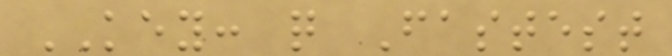KEY: q Fastest
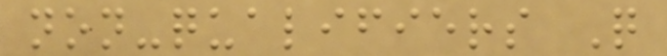non-qualifiers Q
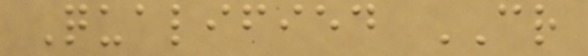Qualified CR
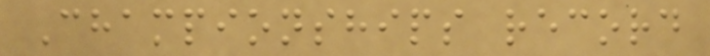Championships record
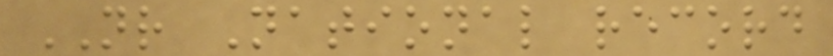NR National record
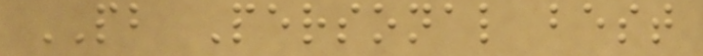PB Personal best
